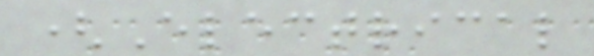(Electrical
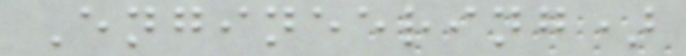Engineering)
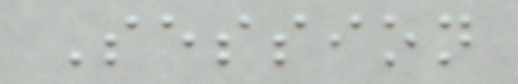Session
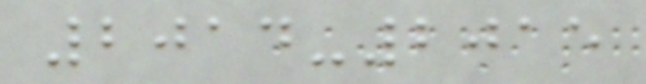2014-2015
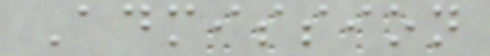Admission
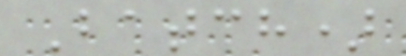Batch)
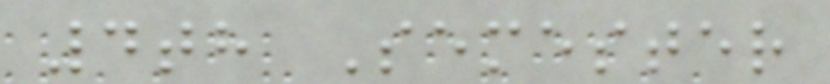4th Semester
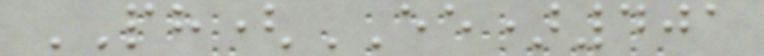PH(EE)401
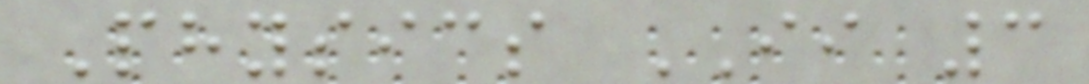Physics II 3
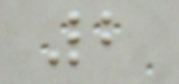2
